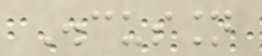Discussion
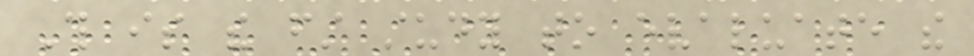This is the first study to evaluate the
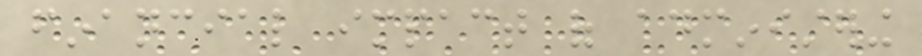financial impact of administering
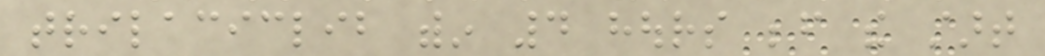trilaciclib within 4 hours before the start
